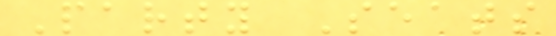Party Seats
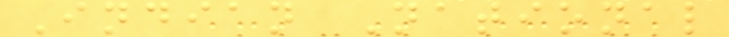Indian National
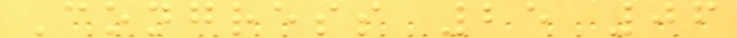Congress 25 06
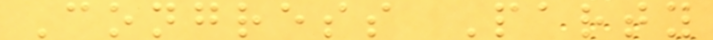Congress Party
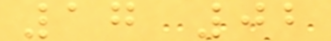17 02
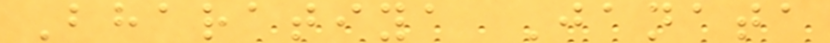Bharatiya Janata
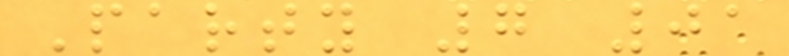Party 7 01
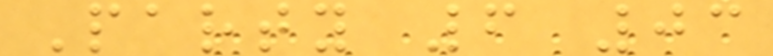Party 6 03
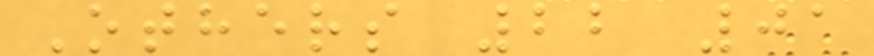Others 22 01
